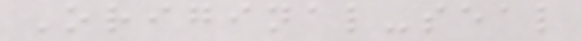Original-seal
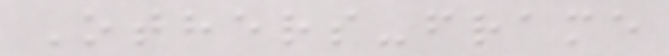Others-frame
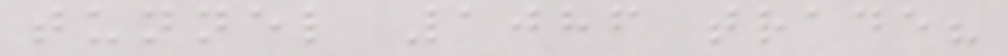tunnel 1086 trade?
